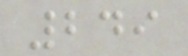249
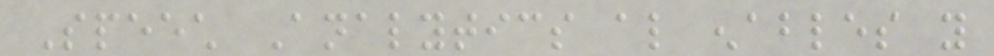Speech Analytics also enables you
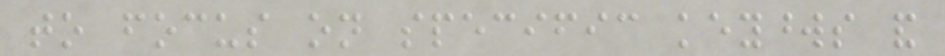to focus on specific keywords and
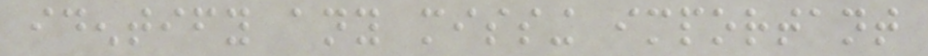identify any missing important
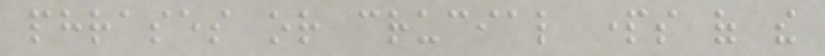phrases or crucial parts of the
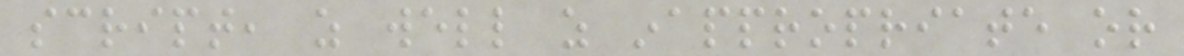script, as well as inappropriate or
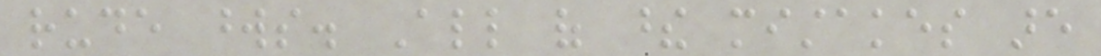rude words. All of these mistakes are
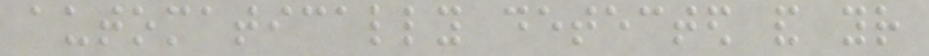automatically detected and your
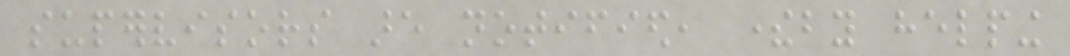supervisors are notified, thereby helping
